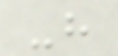-h
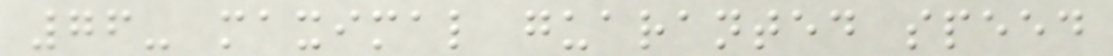76- maximal guaranted speed
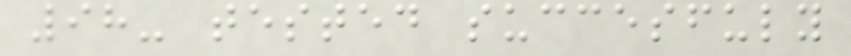98- tested succesfuly
